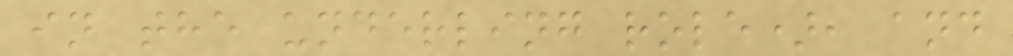in the underling role), and
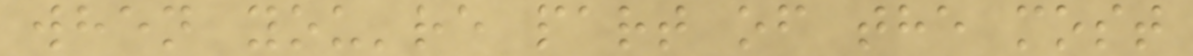when you're part of the most
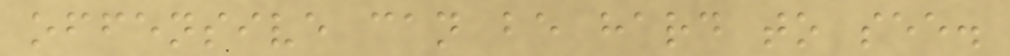offensive can be hard to see.
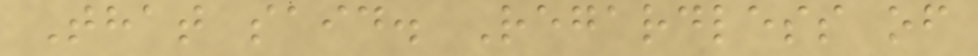That said. Regardless of
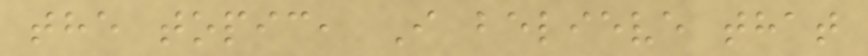the topic, I believe that
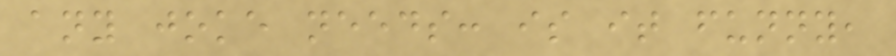any joke needs: is it funny,
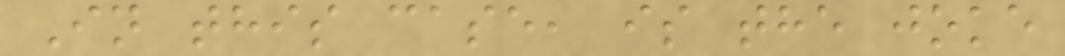In this case, is the joke
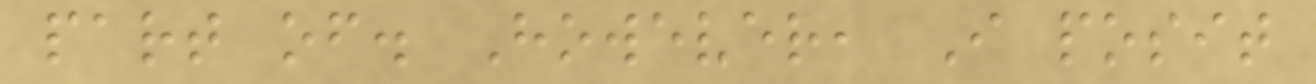part of. However, I posit
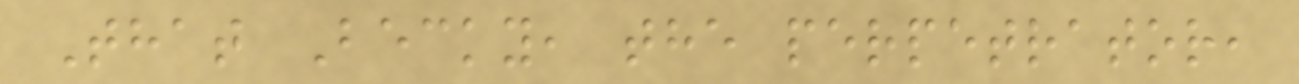That Becky, the perpetrator,
